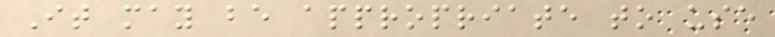It may be appropriate to use
